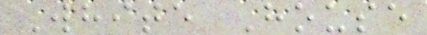White House
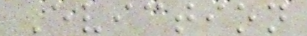Eviction
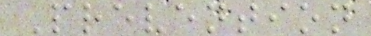Prevention
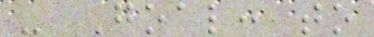- Goal: to
